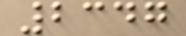2347
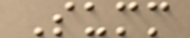Summ
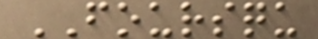FOURSQU
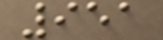951
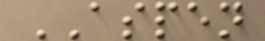ASPEN
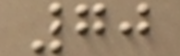70
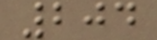204
